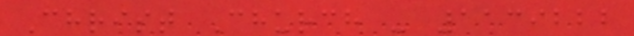Christ Church - 1139222
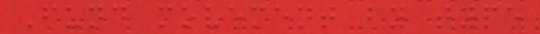Fund movement by type
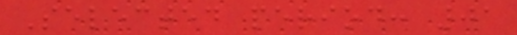Selected period: 01
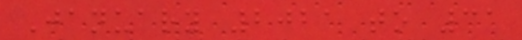January 2021 to 31
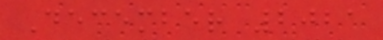December 2021
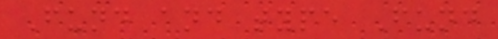Fund and type Fund
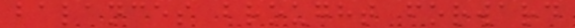balances brought forward
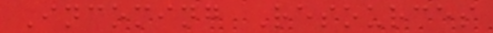Incoming Resources
